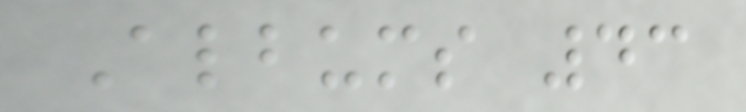Albums 43
